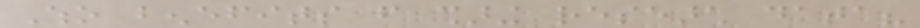Who benefits from sharing research data?
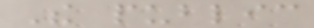The public
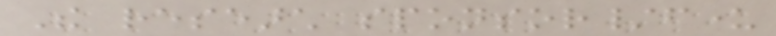The research sponsor/funder
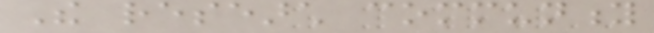The research community
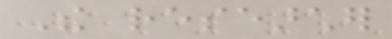The researcher
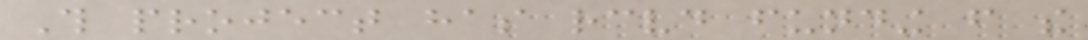This project has received funding from the
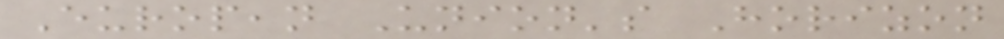European Union's Horizon
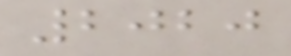2020
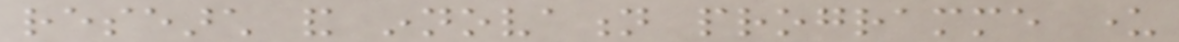research and innovation programme under
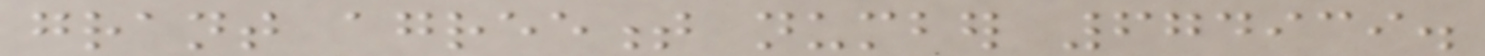grant agreement number 674939.
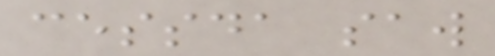cessda saw
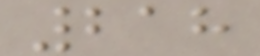218
